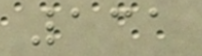131
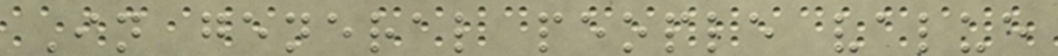In general people value
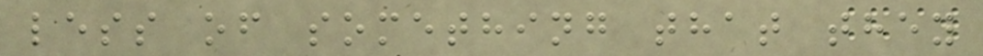less of something that they
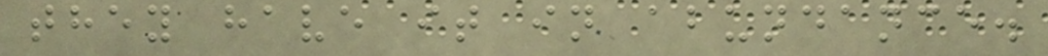they have it in abundance.
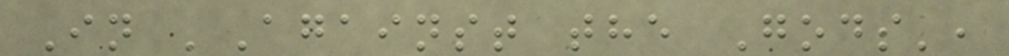In 'Against the Gods',
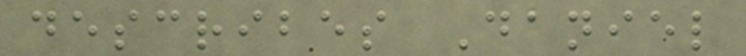describes Daniel
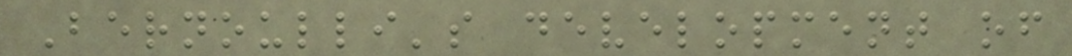Bernoulli's development of
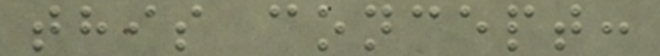this concept:
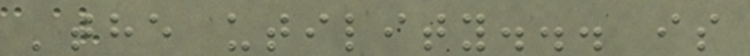'the utility... is
